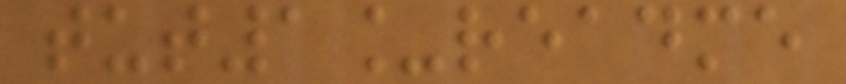tut1_readme
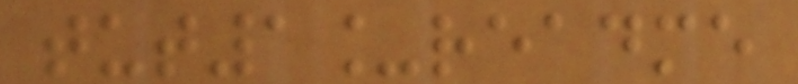tut1_readme
